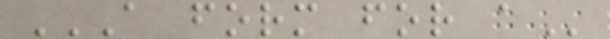A FORM FOR A
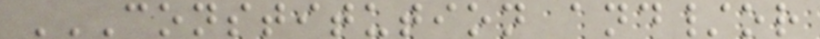CONSTITUTION AND/OR
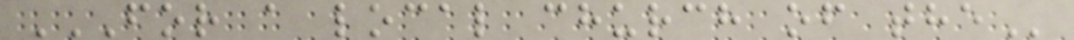FOR A LOCAL CHURCH OF THE
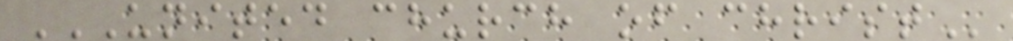UNITED CHURCH OF CHRIST
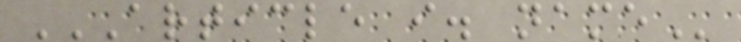ARTICLE I. NAME
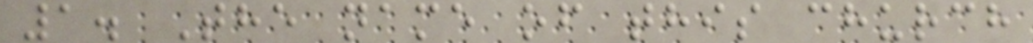1. The name of this church
